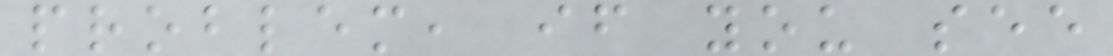problem, if you see
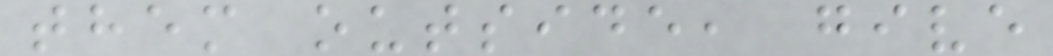them outside, give
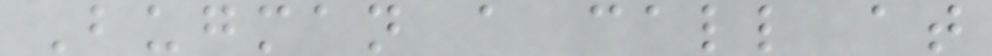Bugman a call at
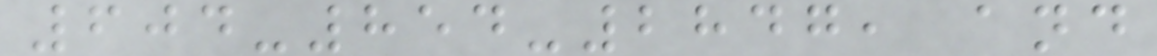604-854-2847, and
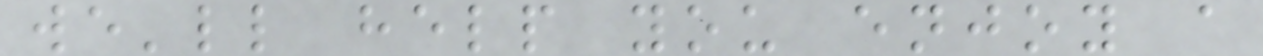we'll help you enjoy a
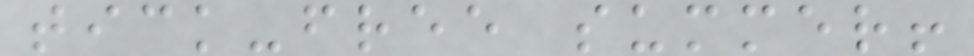tick-free summer!
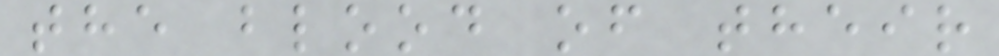the blood of their
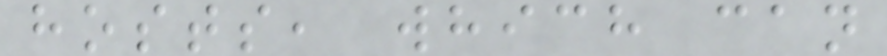hosts, which can
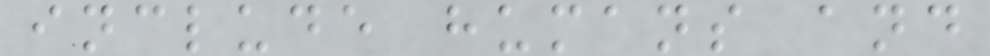include humans and
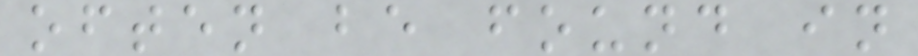often be found in
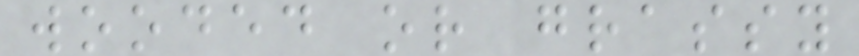wooded or grassy
